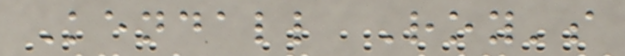Kendall Roy's
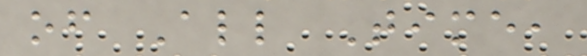of All Time,
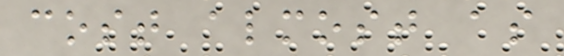cost almost as
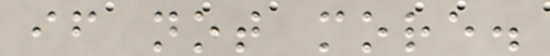if not more.
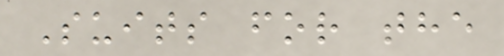Suits for the
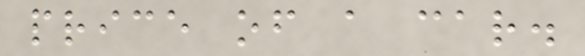price of a car.
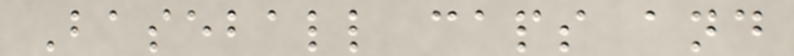Baseball caps and
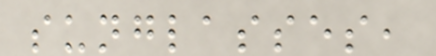sunglasses,
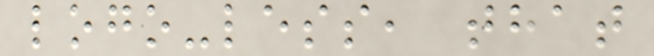logo-less, that
